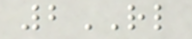2RL
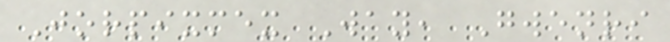Jorpixmex Way, Gwenri
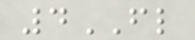4FL
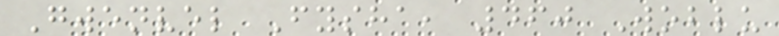Gwenvel Fysha, 460 Woblu
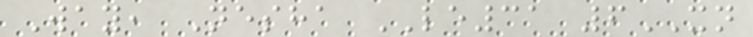Way, Nesha LE31 6XN
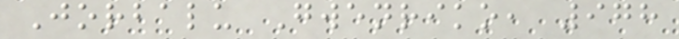Jorbalu Gwenriko, 978
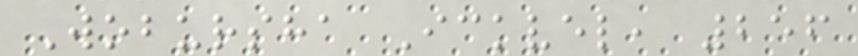Wobursha Ickvel, 256
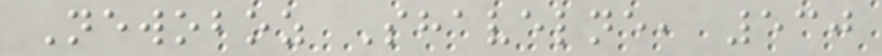Newoboz Shavelne, 530
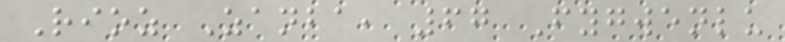Rioz Zanba, 67 Fygwenlu
